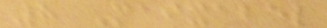8 Maixabel
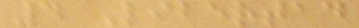4 Libertad
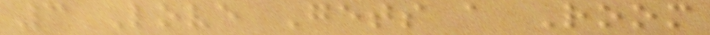3 Love Gets a Room
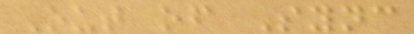Out of Sync
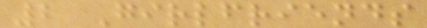2 Girlfriends
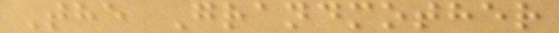The Grandmother
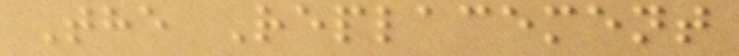The Replacement
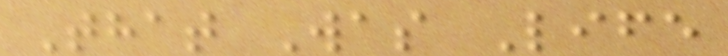That Was Life
